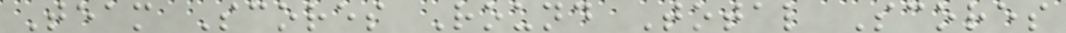Team Scores Round Total Scores
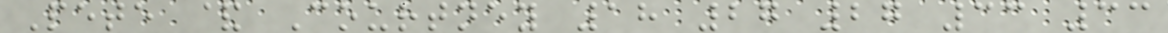Pete & Courtney 18 27 27 33 33
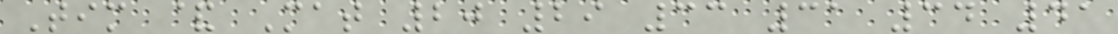Tim & Mat 20 29 33 31 34 41
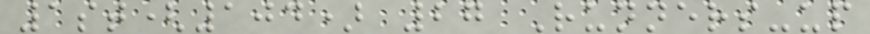1st(104) 27 Runners-up
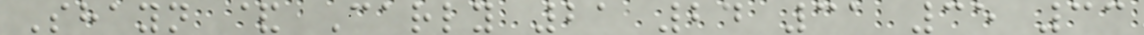Shayn & Carly 21 24 31 35 33
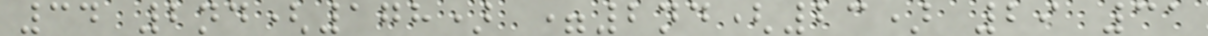34 2nd(178) =2nd(23) 29 31
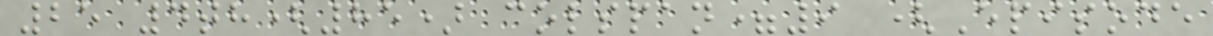25 4th(85) colspan=9 (Episode
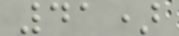41)
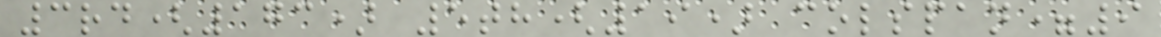3rd(173) 5th(19) colspan=9
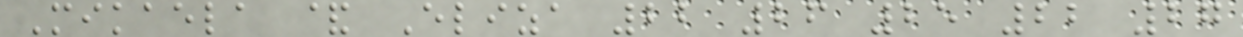Mikaela & Eliza 22 26 25 22 27
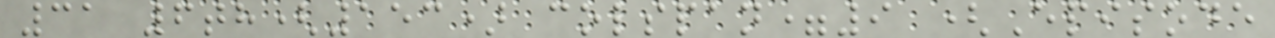31 6th(153) colspan=9 (Episode
